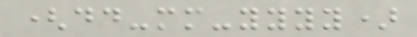(dd-mm-yyyy)
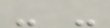- -
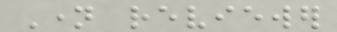Name reviewer
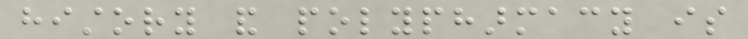history and polypharmacy is
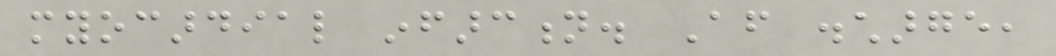myocardial infarction. After discharge,
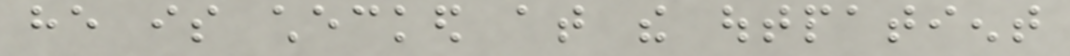he is checked at the outpatient
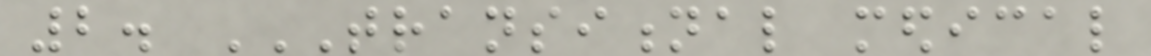2. TRANSITIONAL MEDICAL
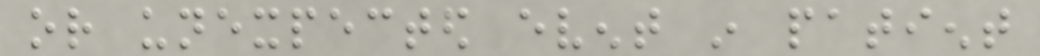or unexpected event in patient
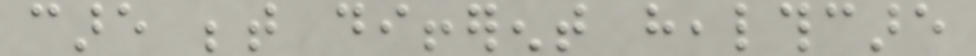care between different healthcare
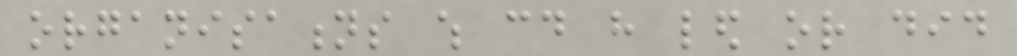organisations which could have led or did
